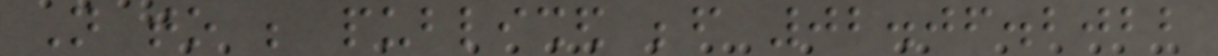Not to be published before 02.06.2022
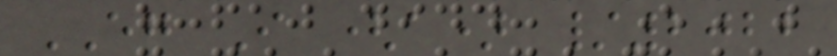EG I (a) /2022
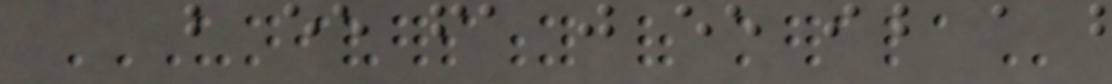UNIVERSITY OF KERALA
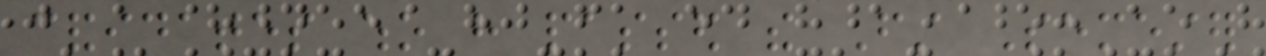candidates who have passed the First Semester
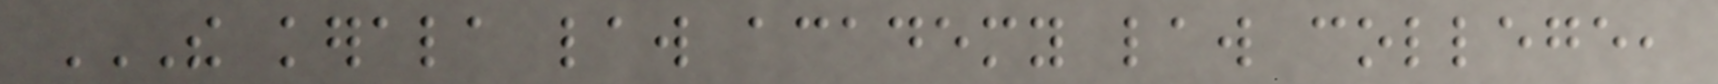THE KERALA LAW ACADEMY LAW COLLEGE,
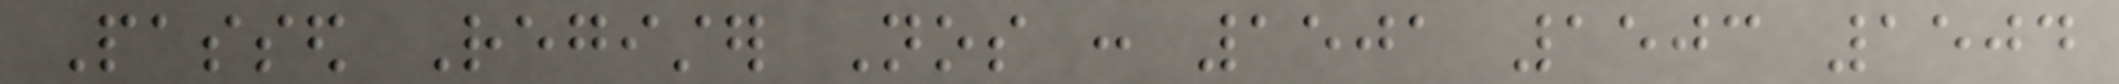Passed Register Nos : 1501 1503 1504
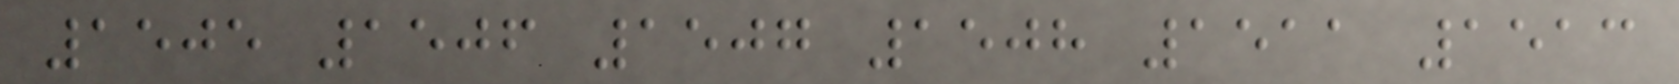1505 1506 1507 1508 1511 1513
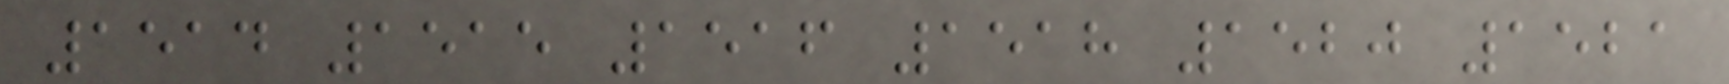1514 1515 1516 1518 1520 1521
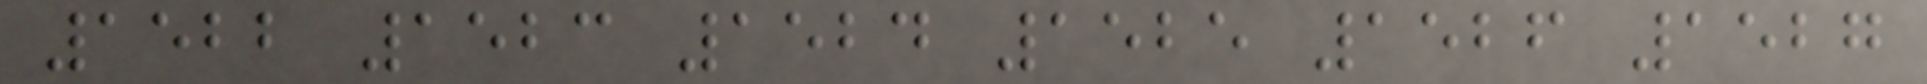1522 1523 1524 1525 1526 1527
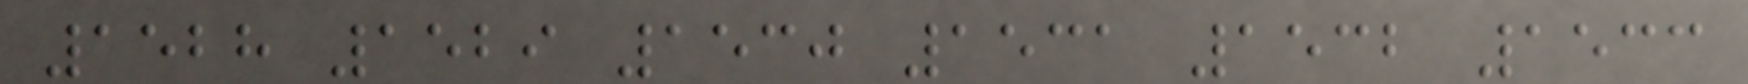1528 1529 1530 1531 1532 1533
